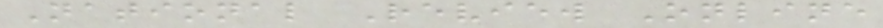National Review Online
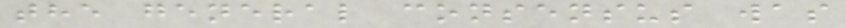the general consensus was
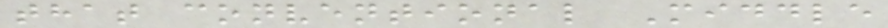that conventional Middle
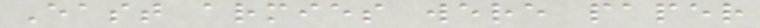East armies were paper
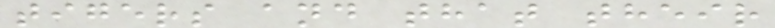tigers and that their
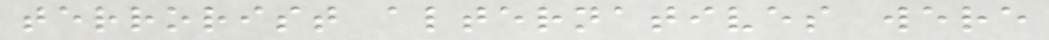terrorist alternatives were
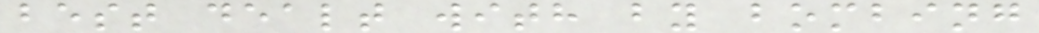best dealt with by bombing
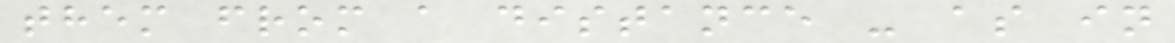them from a distance - as in
